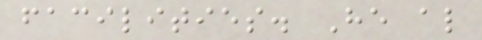facilities. He also
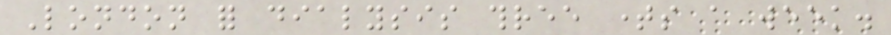London for dialysis three times a week.
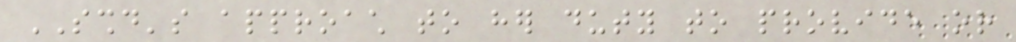SSHD's approach to her duty to provide or
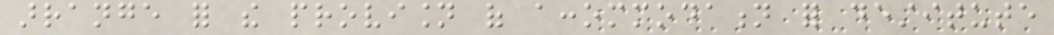arrange for the provision of accommodation for destitute
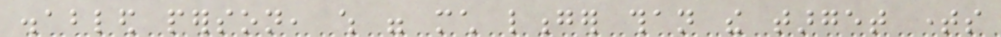disabled person, which were much longer than the target times
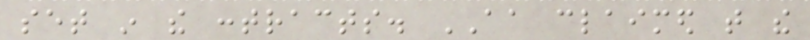set in the contracts. AA claimed that the
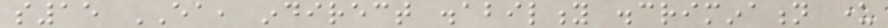s15 EA, indirect disability discrimination under
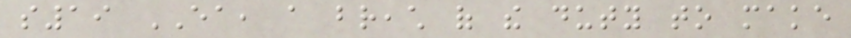s19 EA, a breach of the duty to make
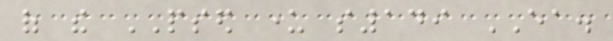of the PSED under s149 EA.
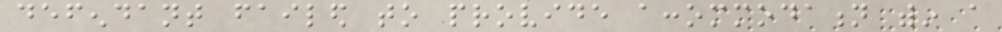defendant failed to provide accommodation within a
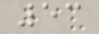53
